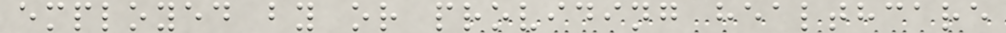employed by or providing healthcare
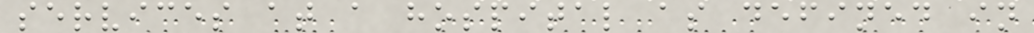services at a hospital as defined in
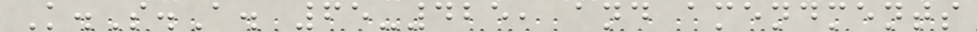K.S.A. 65-425, and amendments
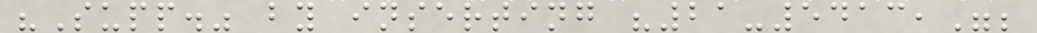"Supp." by inserting "21-5413,";
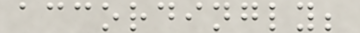accordingly;
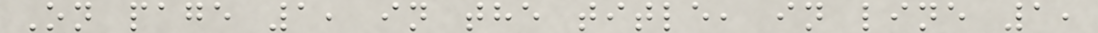On page 1, in the title, in line 1,
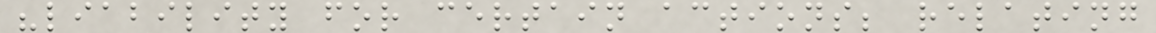"liability for certain actions; relating
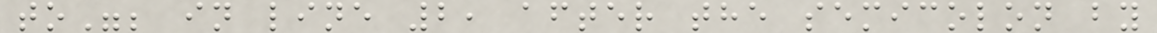to"; in line 2, after the semicolon by
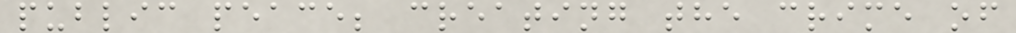public peace; creating the crime of
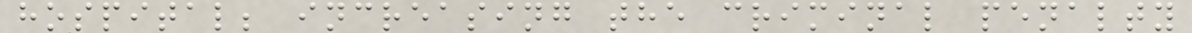hospital; increasing the criminal penalty
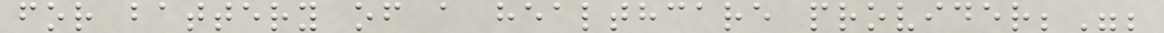for battery of a healthcare provider;";
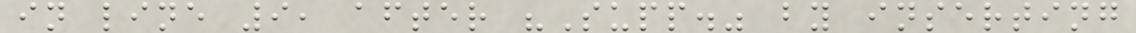in line 9, after "Supp." by inserting
